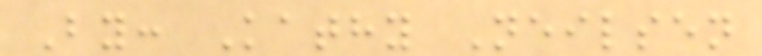By: Kathy Neilsen
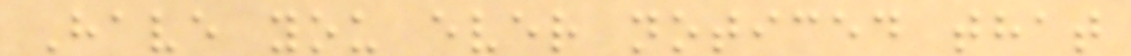Have you ever noticed that
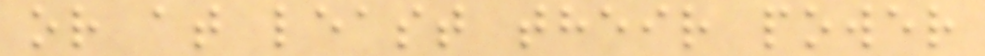or at least their power
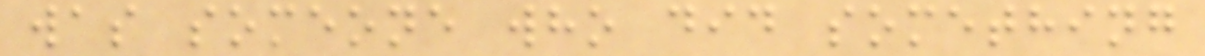was someone who did something
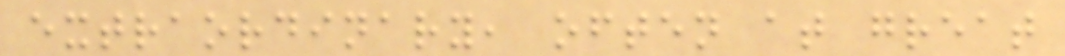extraordinary, often at great
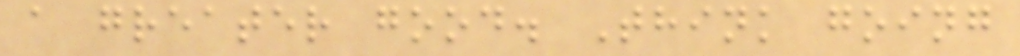a greater good. Think going
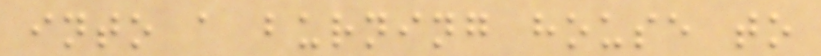into a burning house to
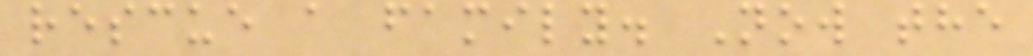rescue a family. Now the
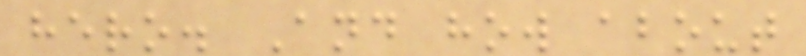hero. And how about
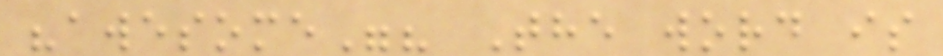"awesome"? The word is
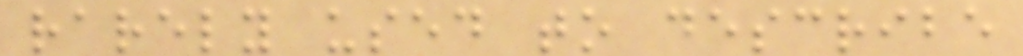rarely used to describe
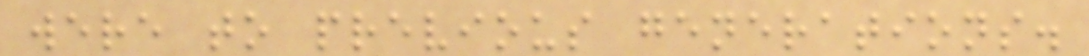were to previous generations.
